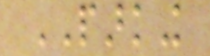PARKING
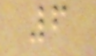6
